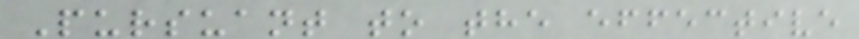Pursuant to the effective
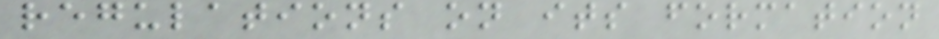regulations on its formation
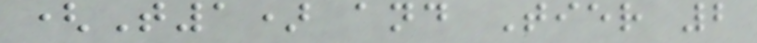(T1) and Tier 2
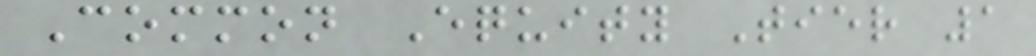Common Equity Tier 1
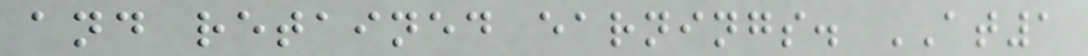and retained earnings. AT1
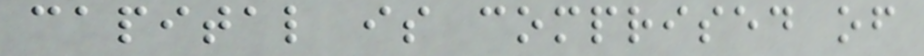capital is comprised of
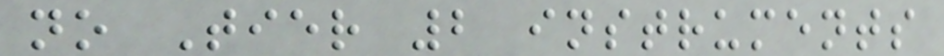no Tier 2 instruments
